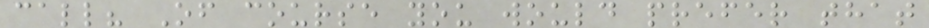call? Of course you would prefer that
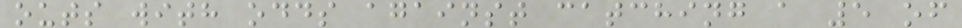outs with odds against catching a 5 of
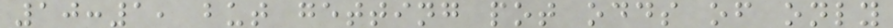10:1, but getting pot odds of only
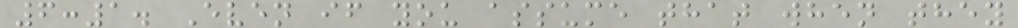6:1. Even if you assume that when they
